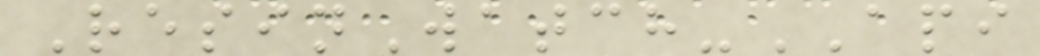ResinWatch-API
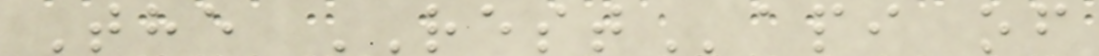The RESTapi of
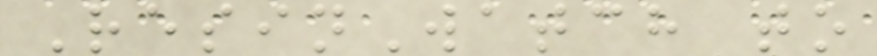ResinWatch to
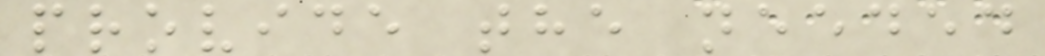provide the needed
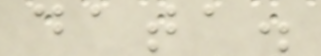data.
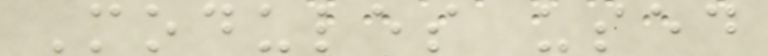Modules used
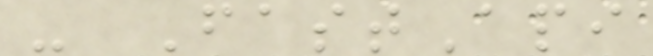- FastApi
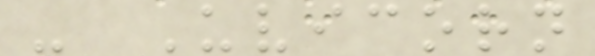- Uvicorn
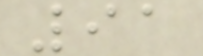91
